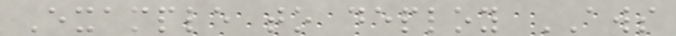Example to deploy AWS
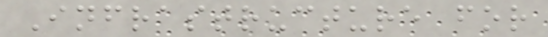Infrastructure for
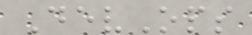DevOps
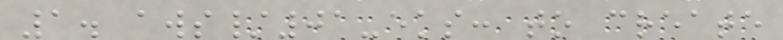1. aws/01-eks: to create
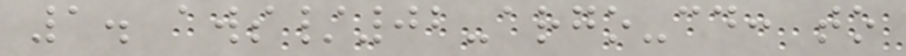1. aws/02-argo-cd: to
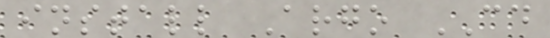install Argo CD
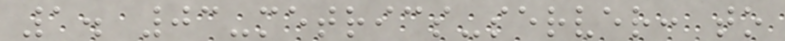1. 03-metrics-server: to
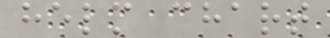helm chart
